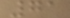71
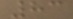83
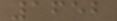1652
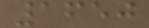1650
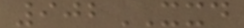902XXD
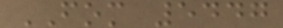FOM 5447
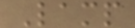Lamp
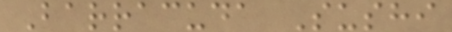Barracuda Sushi
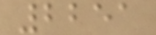2251
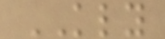KLY
